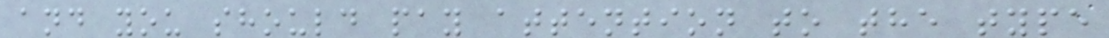and you should pay attention to the type
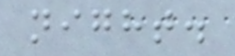night.
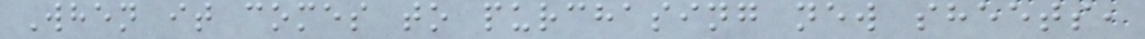When it comes to purchasing new sheets,
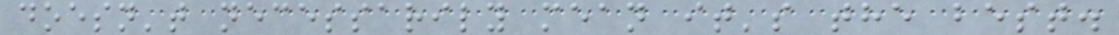doesn't necessarily mean it's the best.
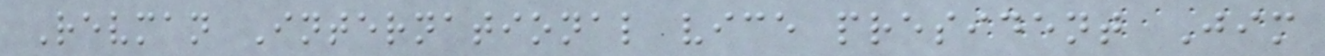Revman International vice president Jim
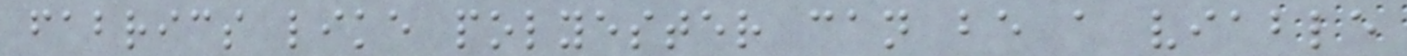fabrics like polyester can be a viable
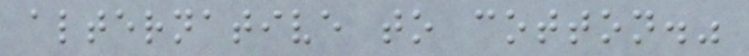alternative to cotton."
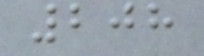208
